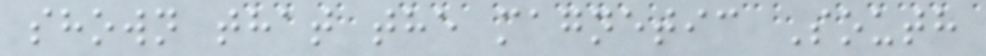shown that the magnetic South
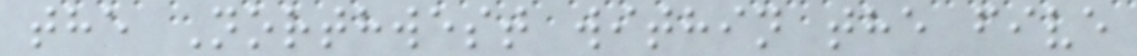the Northwest within the five
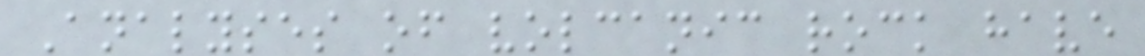Analyses of volcanic rock have
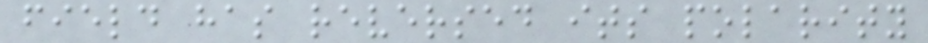field has reversed its polarity
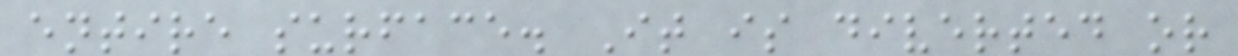entire surface. It is diverted or
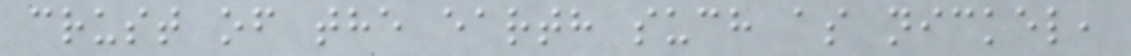crust of the earth such as nickel,
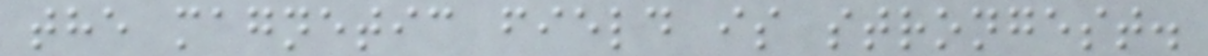the magnetic field is strongest.
